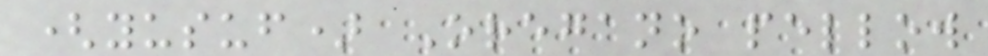(yusuf) Oregano pellow
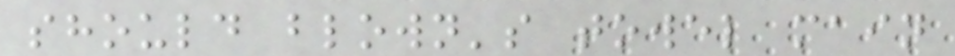should blown's towel main
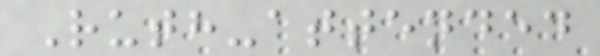Ruth-attended
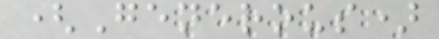(Generous)
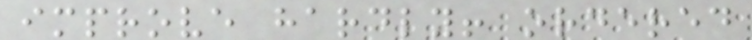improve hardly! ordered
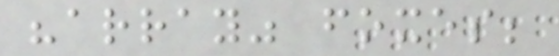"array" foxes;
